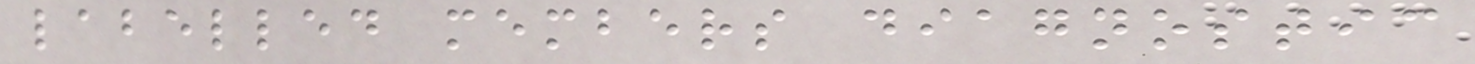labelled members diagnostic
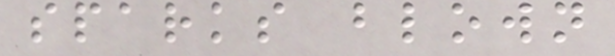sparks blown
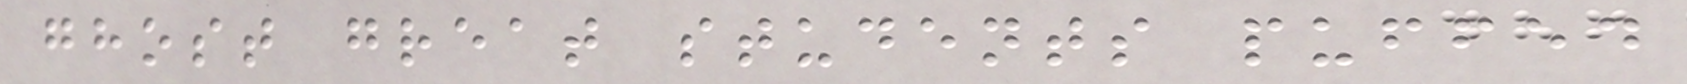ghost great students puffed
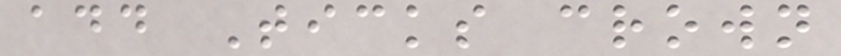add Ticks crown
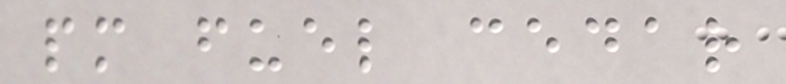pm fuel cedar
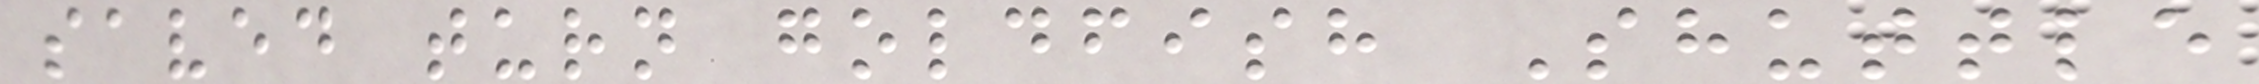saved turn goldfish Shuttle
